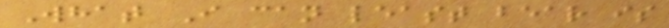What I can least bear is
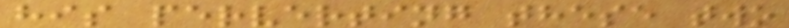his perverting these two
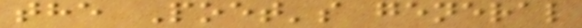the Poet's general
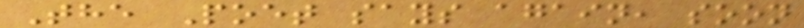The Poet says again, soon
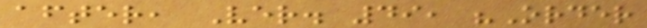after, Ver. 49, "Order
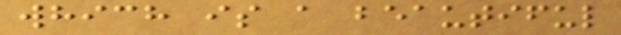which is a beautiful
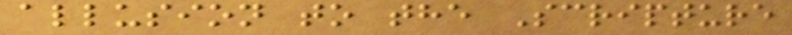allusion to the Scripture
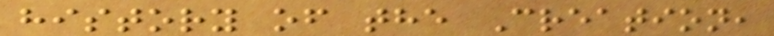history of the Creation,
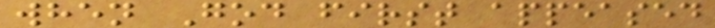when God first appeased
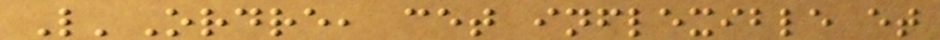L'Ordre, cet inflexible et
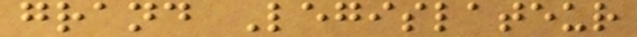grand Legislateur
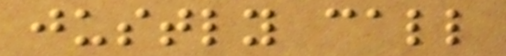justly call
